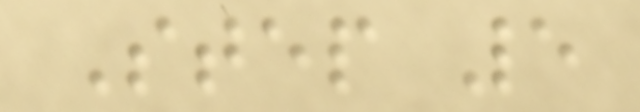Step 5
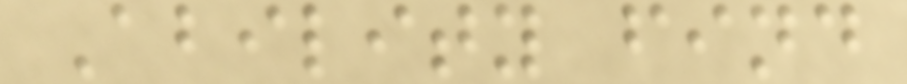Ability find
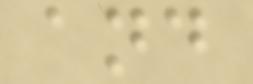and
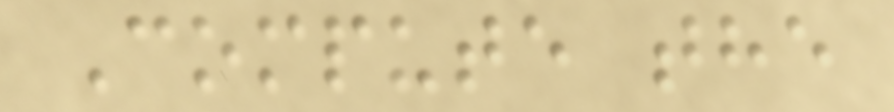Compute the
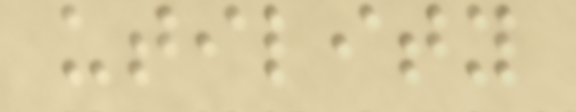utility
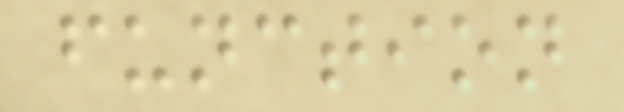function
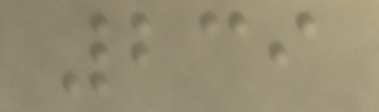239
